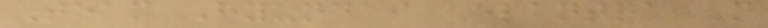Team Hyundai Elantra N
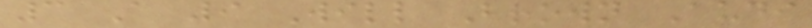3 A 9 Will Brown Audi
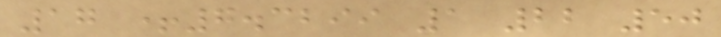17 +7.3299 1 22 50
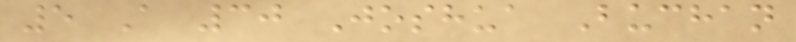5 A 30 Joshua Buchan
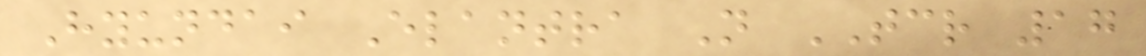Hyundai Elantra N TCR 17
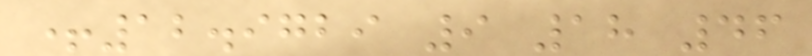+12.9729 9 18 46
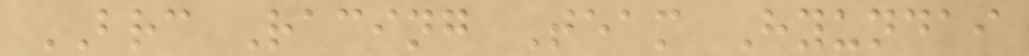BRC Racing Team Hyundai
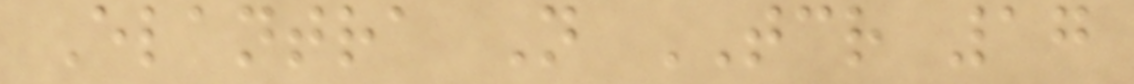Elantra N TCR 17
